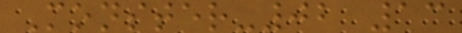Monster-02 13
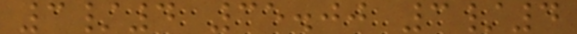3/4 35.00 3/4
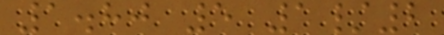1.80 5 1/2
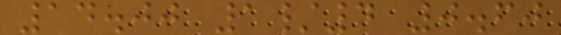14.00 1/4 0.60
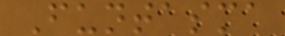Funtasma
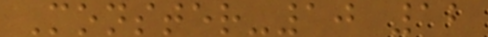Monster-10 12
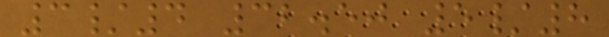3/4 32.50 5/8
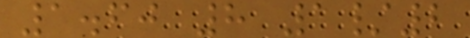1.60 8 1/2
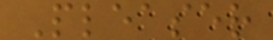Pleaser
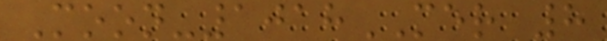Moon-1018MER 8
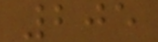205
